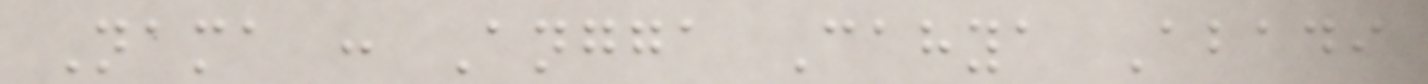Nama : Angga Cahya Abadi
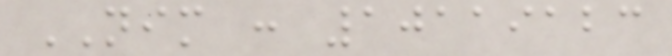NIM : 10119123
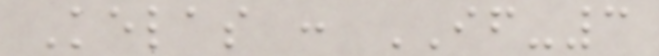Kelas : IF-3
